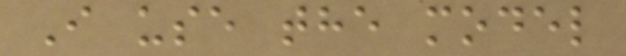I use the model
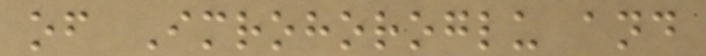of Imrohoroglu and
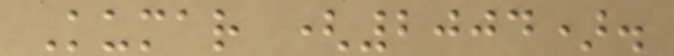Kumar (2004).
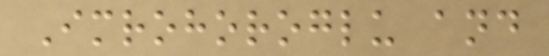Imrohoroglu and
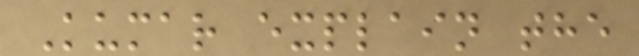Kumar explain the
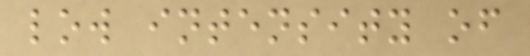low intensity of
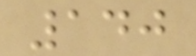140
